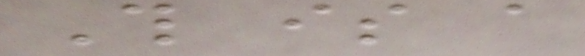This is a
